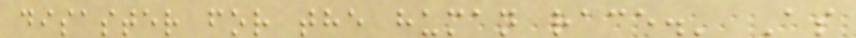disaster for the human race.' As
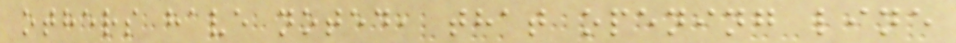others have noted, that opening line
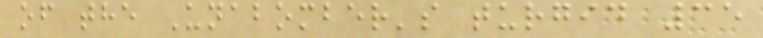of the Unabomber's turgid 35
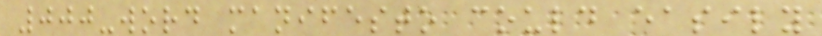000-word manifesto could easily
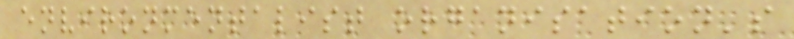environmentalist organisation's
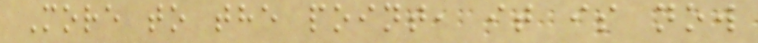More to the point, it is now
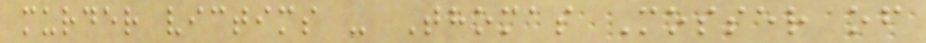murder victims - Thomas Mosser of
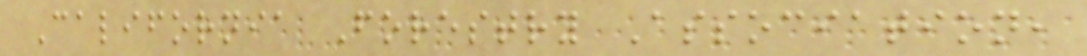California Forestry Association,
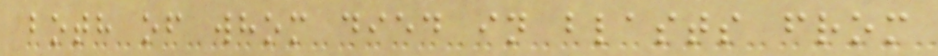both of whom died in blasts from
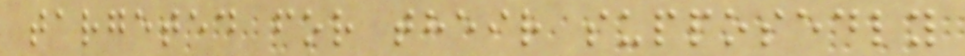targeted for their supposedly
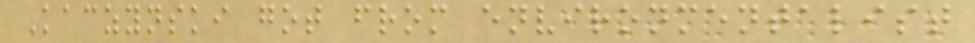Kaczynski got from environmentalist
